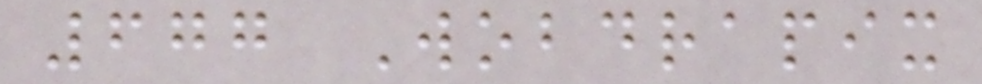677 Wobdrapix
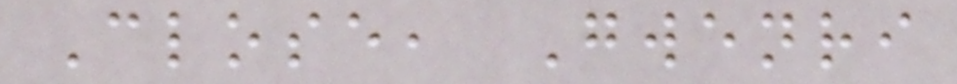Close, Gwenri
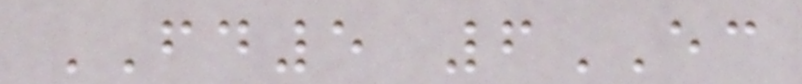FD5 6EC
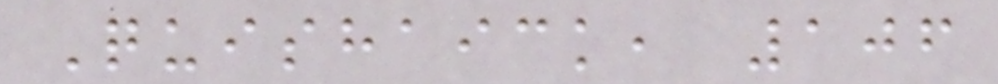Quishaick, 106
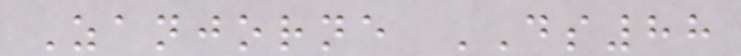Zanjorne DS88
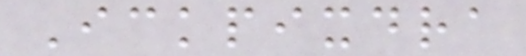Ickpixdra
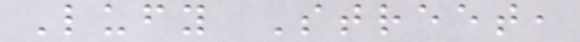Lufy Street,
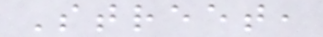Street,
